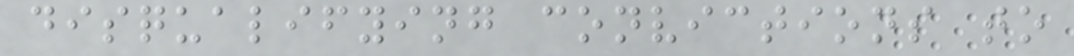disqualifying convictions to
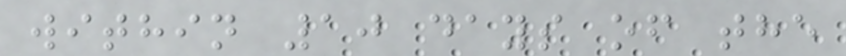within 10 days of the
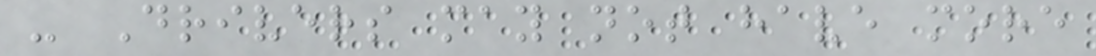- Drivers may not have more
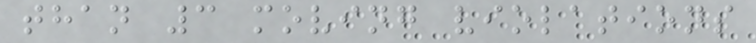than 3 moving violations
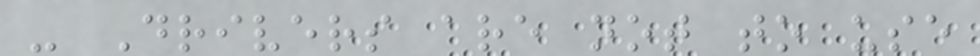- Drivers are not to use
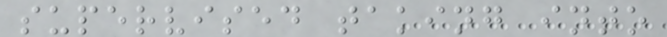supervised taking into
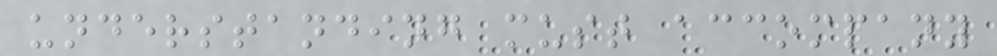understanding must accompany
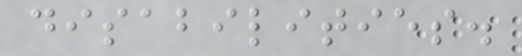disabilities.
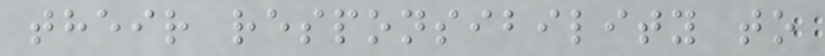their responsibility to
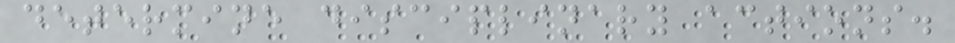determine disciplinary actions.
